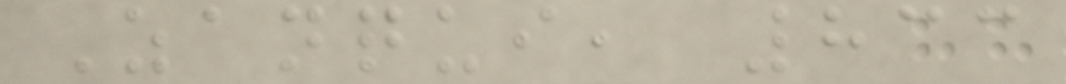Zanqui, 833
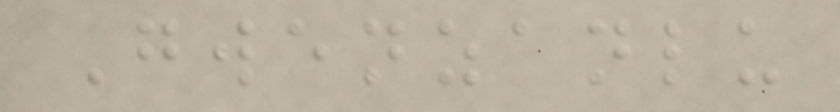Gwenzanlu
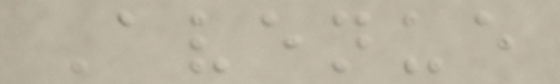Avenue
